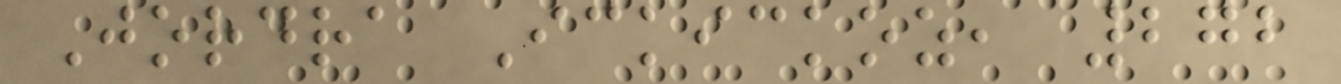Jordra Ickickoz, 272
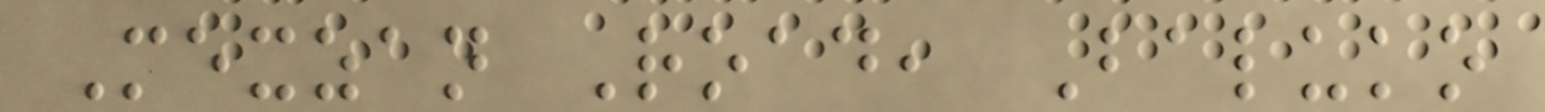Mexzan Road, Baluko
